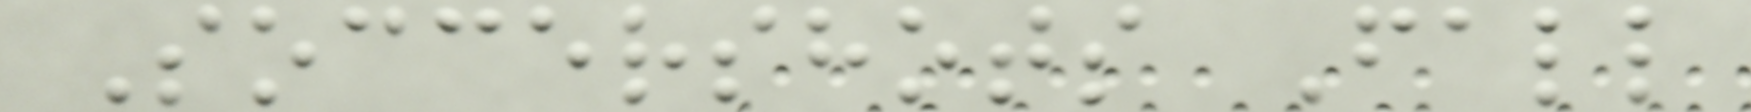Soccershots Fall
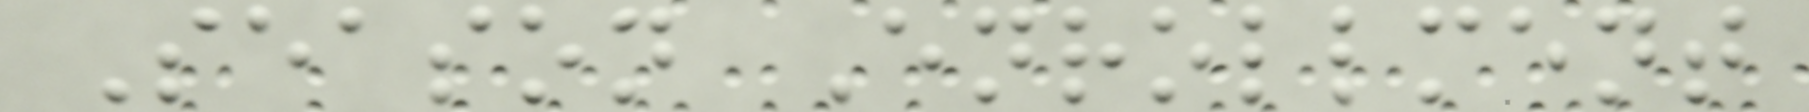Season Enrollment
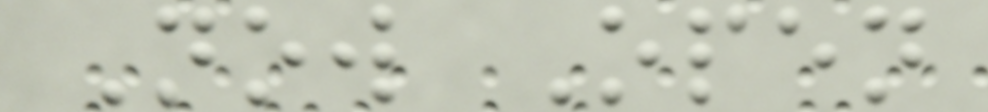Now Open
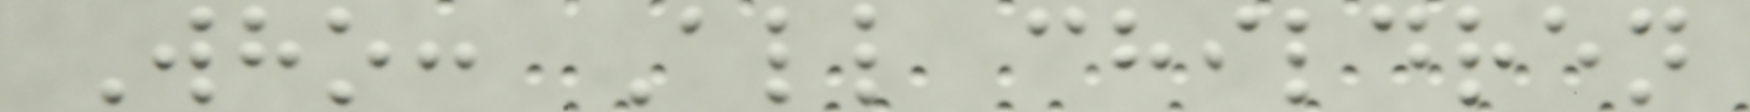Who: All children
